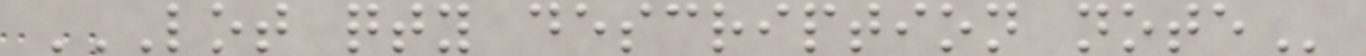LOT QTY DESCRIPTION NOTE
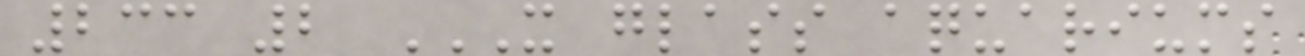233 2 X GLASS AQUARIUMS
